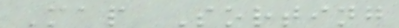Map Sorting
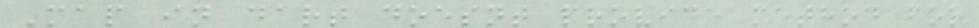Map in dart doesnt provide method for
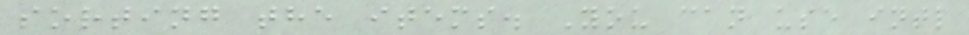sorting the items. You can use intl
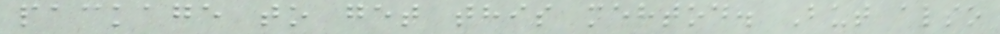package to get this mehtod. But also
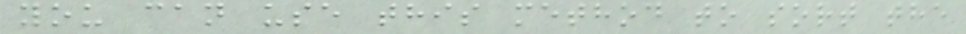you can use this method to sort the
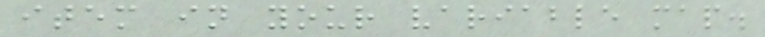item in your variable map.
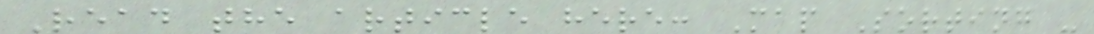Read the article here: Map Sorting -
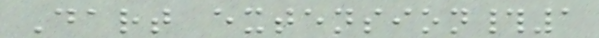Dart extension#1
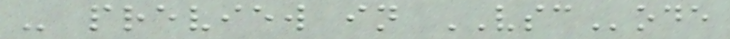- preview in VSCode
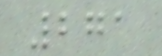271
